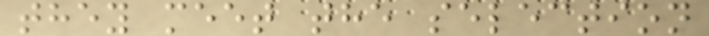they meet the selection
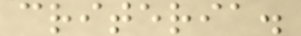criteria.
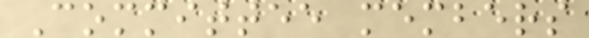Committee members
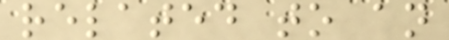related to an
